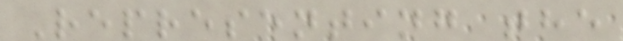Representing the
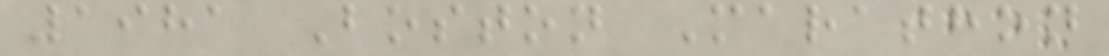1981 Boston Marathon
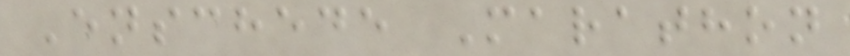Enschede Marathon
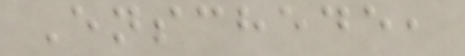Enschede,
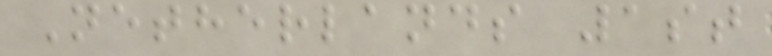Netherlands 1st
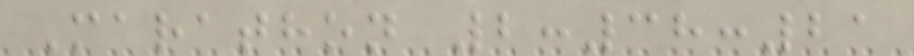Marathon 2:38:21
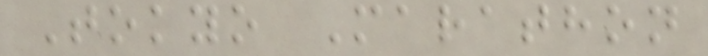Tokyo Marathon
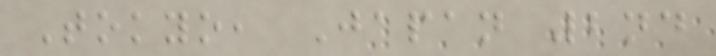Tokyo, Japan 2nd
